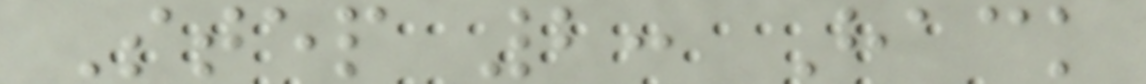Step 2: Hack
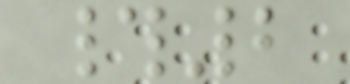#2
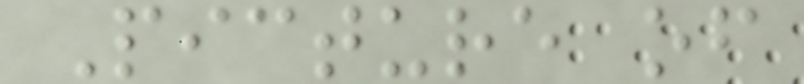Picture of
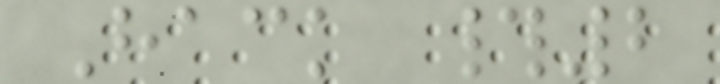Hack #2
